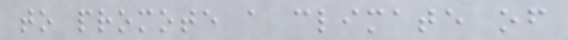to promote a climate of
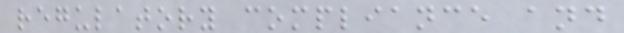regulatory compliance and
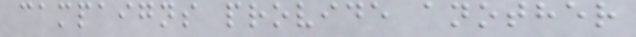campaigns provide another
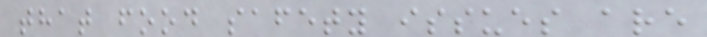that food safety issues are
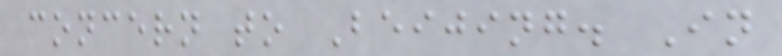concern to Beijing. In
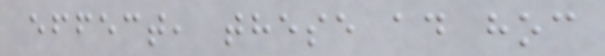effect, these ad hoc
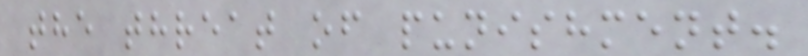the threat of punishment.
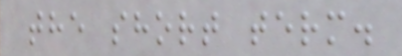the short term.
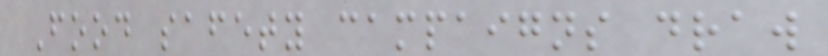Food safety campaigns draw
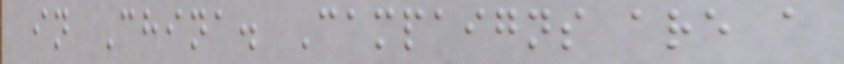in China. Campaigns are a
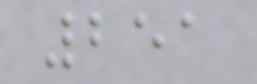251
